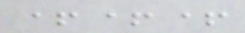+++
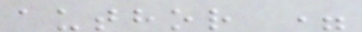author =
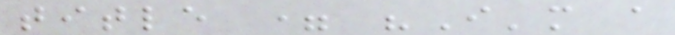title = "I'm a
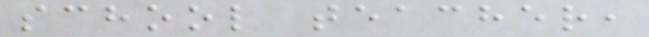school teacher,
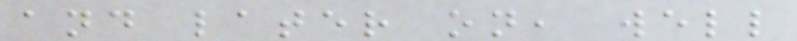and later on, well
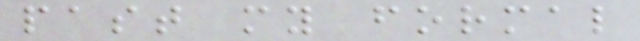past my formal
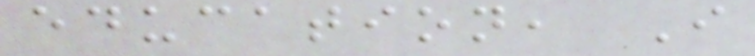education, I
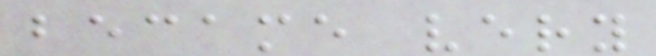became very
